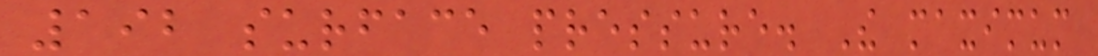192 surface pressure. The maximum
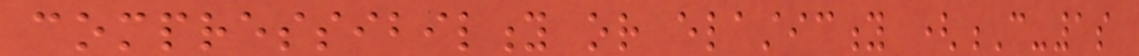compressibility or elasticity (C-1s
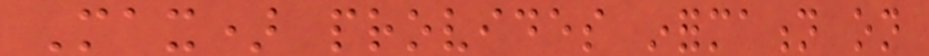Max) provides information on
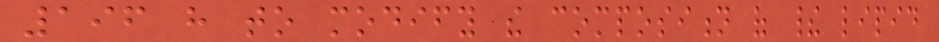196 have to modify the composition of their lipid
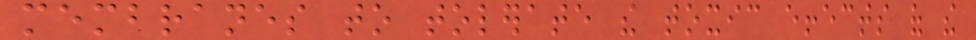membranes to tolerate the toxic effects of the
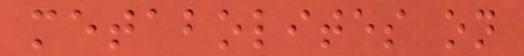metabolites on
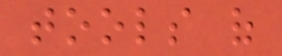tools of
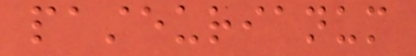pasteurianum
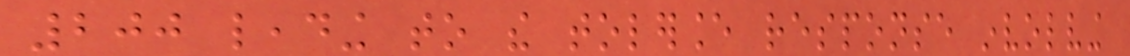200 leading to the tolerance response involving
